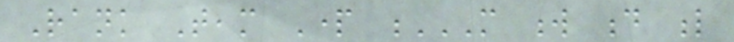Rank Team Part M W D L
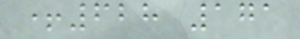+628 171
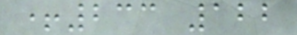+233 122
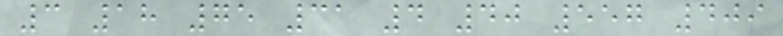3 18 75 31 4 40 557 409
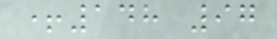+148 97
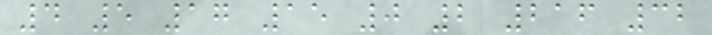4 5 17 15 0 2 216 32
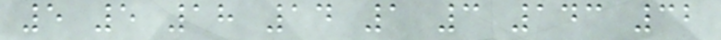5 5 18 14 1 3 143 32
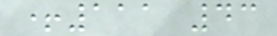+111 43
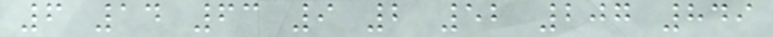6 14 63 9 2 52 207 849
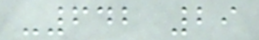-642 29
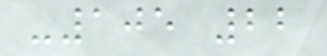-105 22
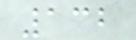132
